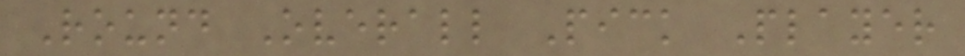Round Overall Pick Player
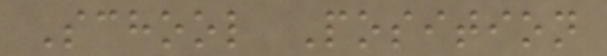School Position
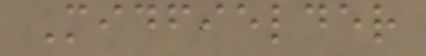Midfielder
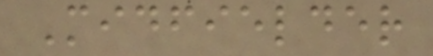Midfielder
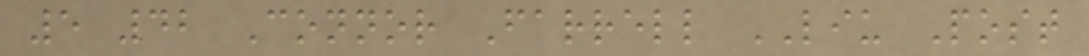5 42 Connor Farrell LIU Post
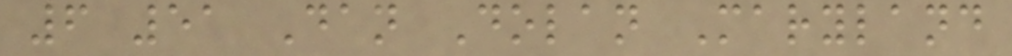6 51 Dan Dolan Maryland
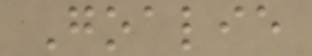Goalie
